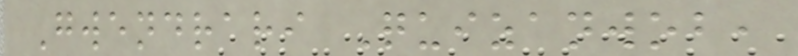Gwendrari Quizanwob,
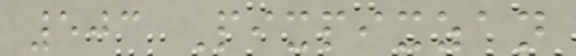503 Pixpixzan
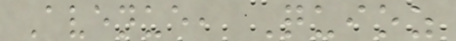Avenue, Quioz
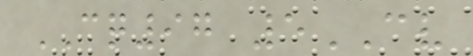CQ97 5CV
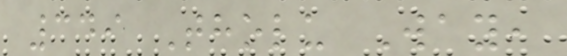349 Tholu Way,
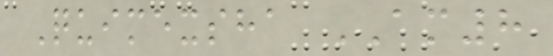Quimexsha AM8
